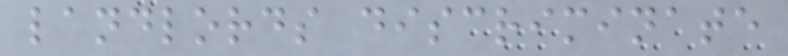landlords discriminate
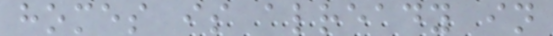homes is already in
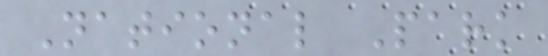National Park
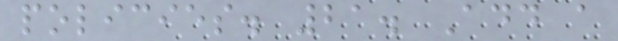policies. 21. Add a
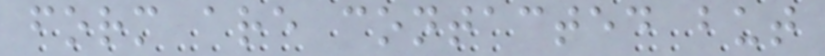form are contacted but
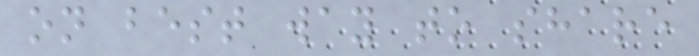on best way to share
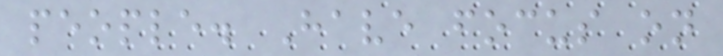people. Have focus on
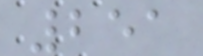251
